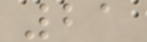21
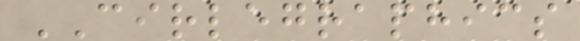CIRLEGRAPHICS
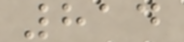814
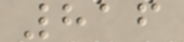816
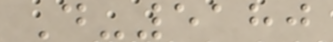D-5180
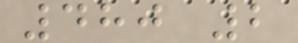480 2
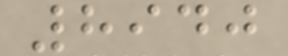8940
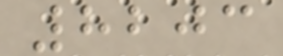8203
